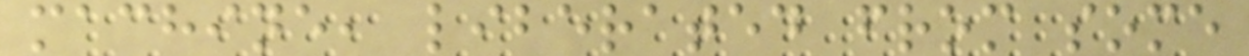machine, liberated from some
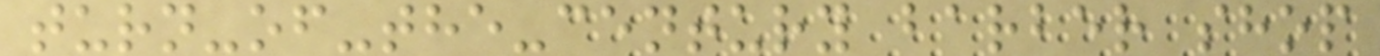turn-of-the-century barber shop
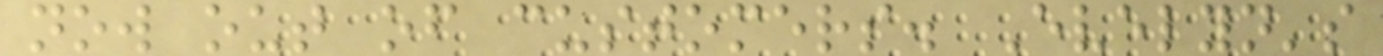now out of customers. Evelyn's
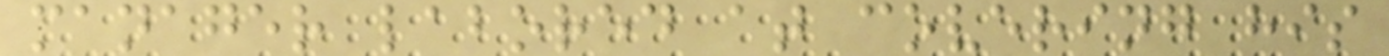manager labored at covering his
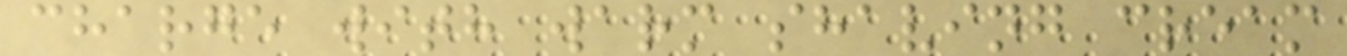charge with warm shaving cream
